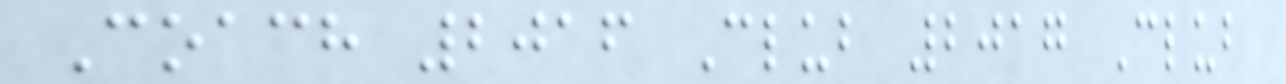Coach 2016 Club 2017 Club
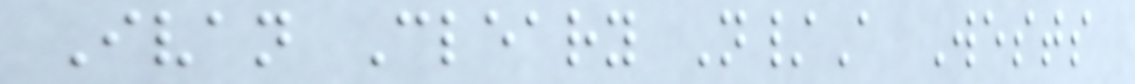Ivan Cleary N/A Wests
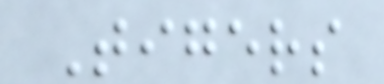Tigers
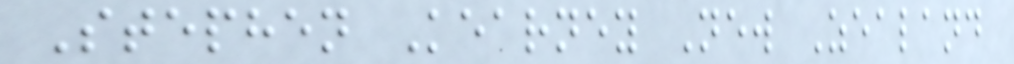Stephen Kearney New Zealand
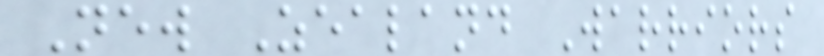New Zealand Warriors
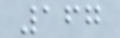167
